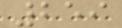259
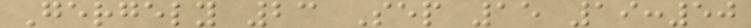Gergely 23 Sep 15 19:50
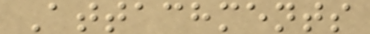Attachments
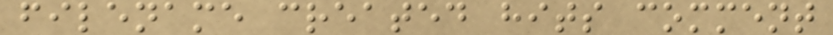filename created hits comment
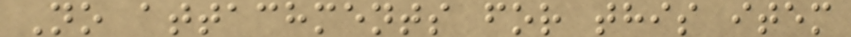No attachments for this item
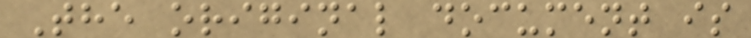The original document is
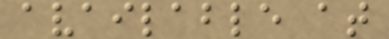available at
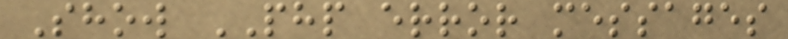Show PHP error messages
